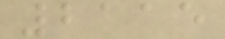2115
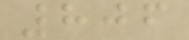806
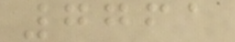7761
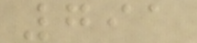791
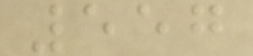557
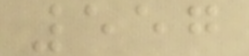557
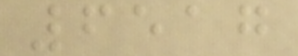6517
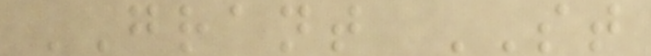GRANT ST
